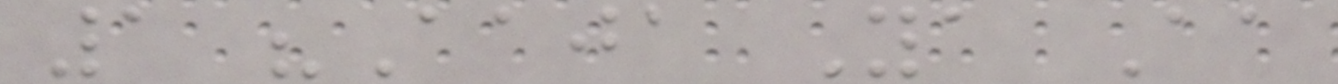1 "Aaja Ya Aa
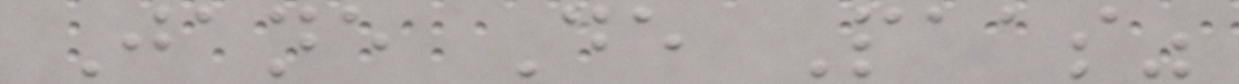Jane De Paas"
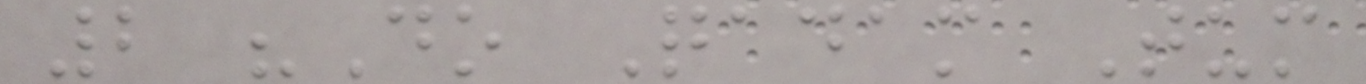2 "Do Qadam Tum
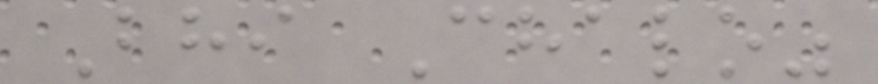Bhi Chalo"
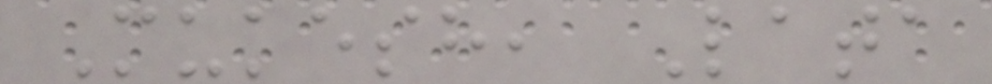Mukesh, Lata
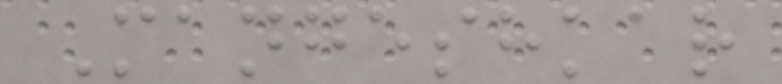Mangeshkar
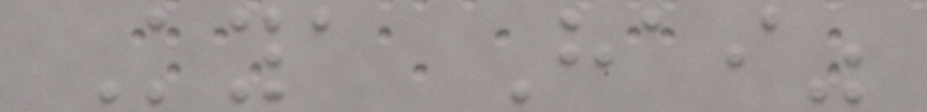Kya Hai"
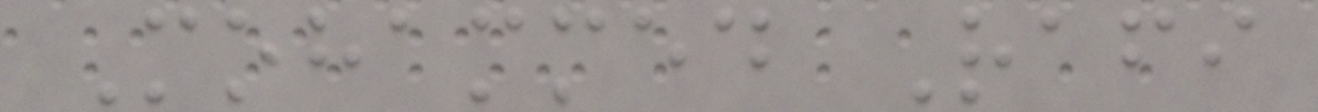Mohammed Rafi
